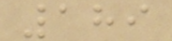189
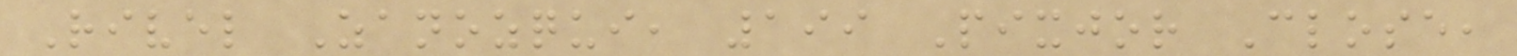Rivel Zanozqui, 199 Pixjor Close,
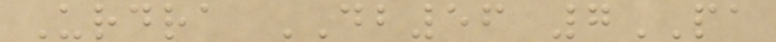Urdra DB56 7PA
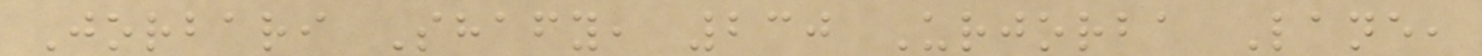Jorbari Shafy, 230 Urjorba Lane,
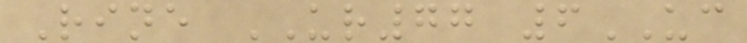Rine UR77 6UC
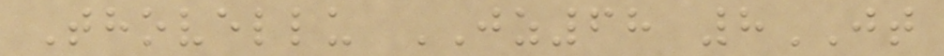Thovellu JZ68 8JT
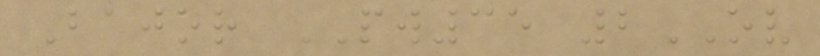Bajor PW35 2OV
